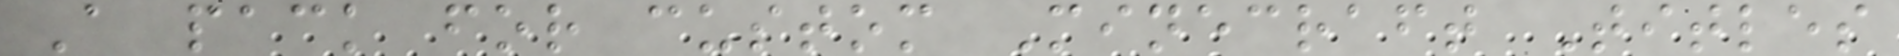A pack for custom Minecraft Titles
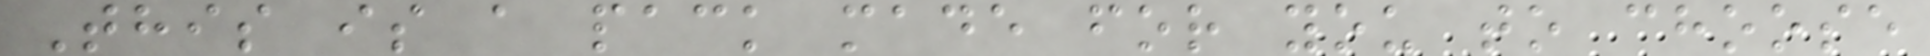This is a pack made for you to choose
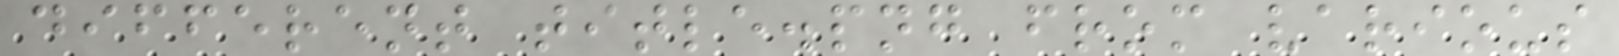different title.png from various
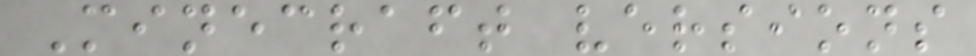Minecraft versions
